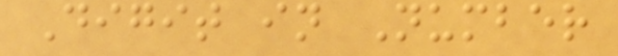Digit in Number
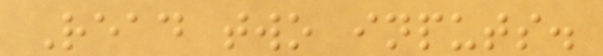Read two inputs.
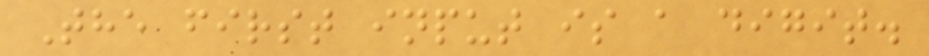The first input is a digit.
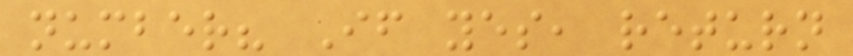number? If yes, return
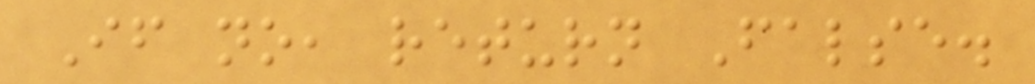If no, return False.
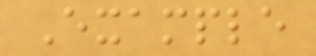Example
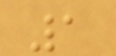1
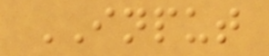INPUT
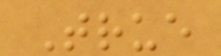True
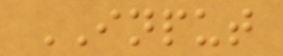INPUT
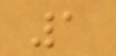1
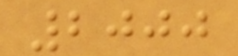2000
